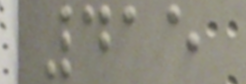415
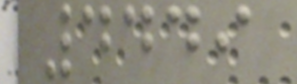4449
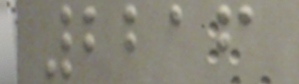2216
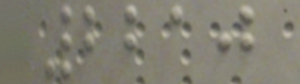2210
